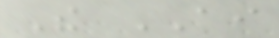The AI
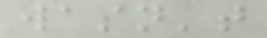wasn't
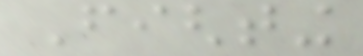Fighting
